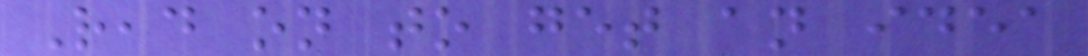Read on to get an idea
